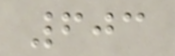603
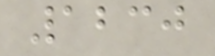1230
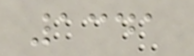1341
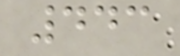443
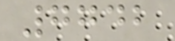7742
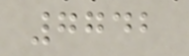7742
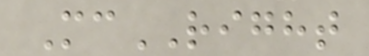McRIGHT
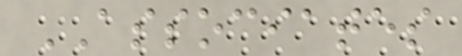ASSOCIATES
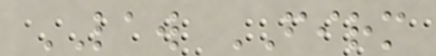LAW FIRM
